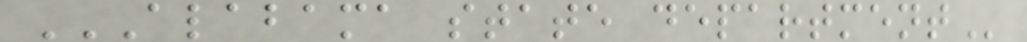ALABAMA STATE DEPARTMENT
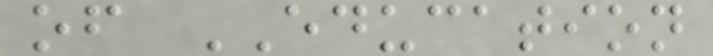of EDUCATION
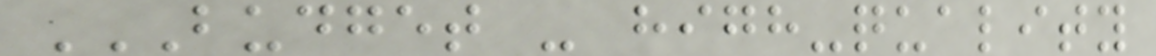BUDGET - HIGH-QUALITY
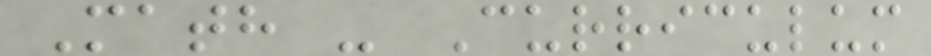Math - Curriculum
